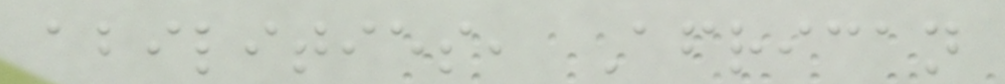abilities, African
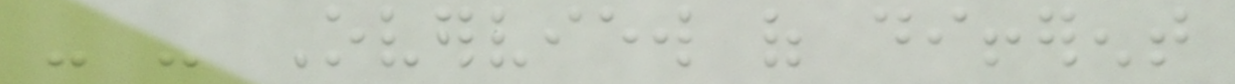- - Overview of different
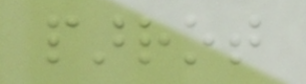parrot
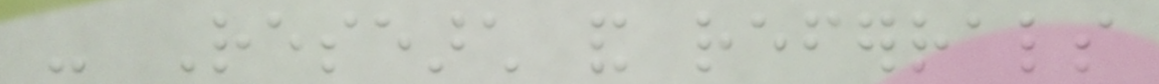- Research and referrals
